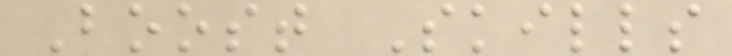Boost Skills
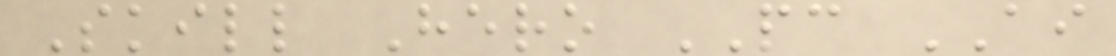Skill Hero PC AI
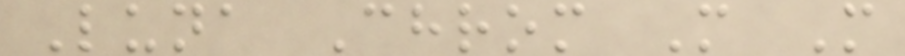Luna Chrom M M
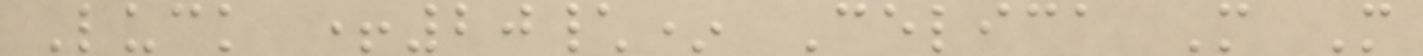Luck +20\* Celica M M
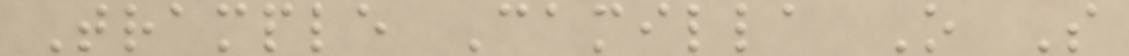Trample Camilla O S
